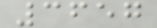3657
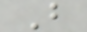B
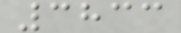3833
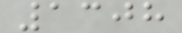1308
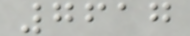7617
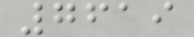7619
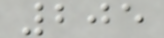205
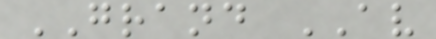GRAND AV
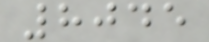8045
